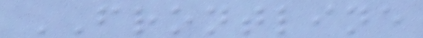FRONTLINE
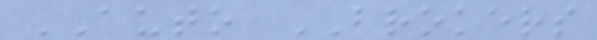AUTO BROKERS
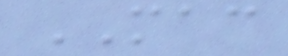MAC
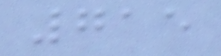715
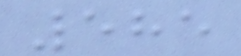585
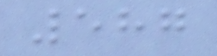587
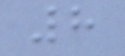8
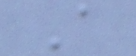A
